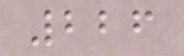226
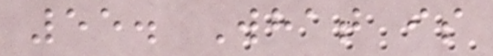55. What is
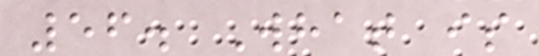56. What is
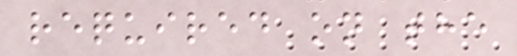required on the
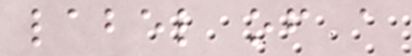label of a
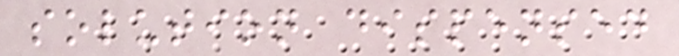solution dispensed
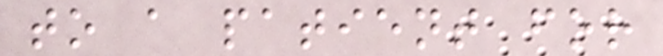to a patient for
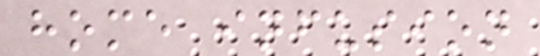home infusion
